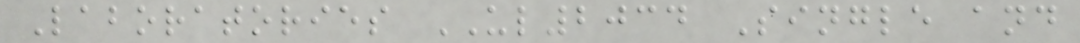Laboratories UL2034 Single and
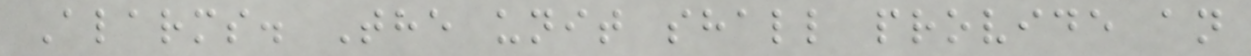Alarms. The unit shall provide an
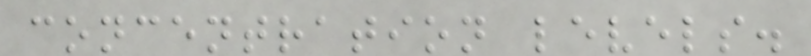concentration levels.
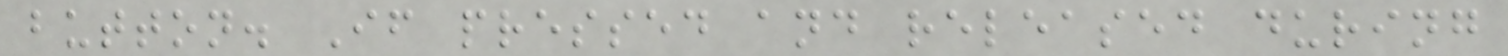button. If pressed and released during
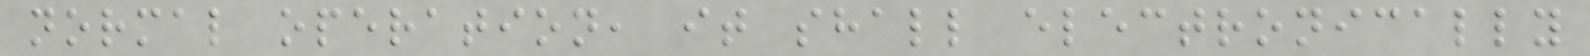normal operation, it shall electronically
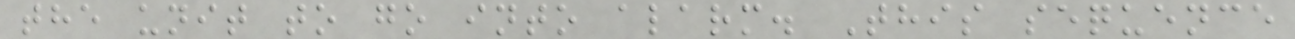the unit to go into alarm. This sequence
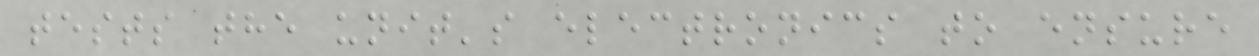tests the unit's electronics to ensure
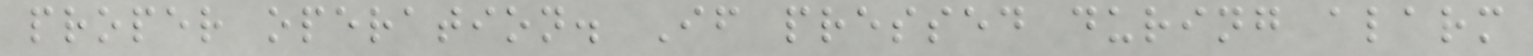proper operation. If pressed during alarm
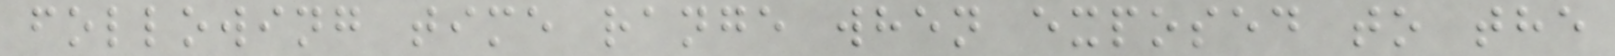following time range when exposed to the
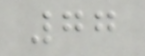77
